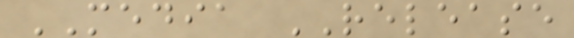MEDIA RELEASE
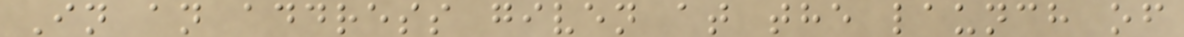In an address given at the launch of
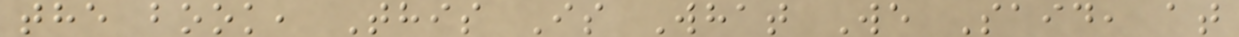the book, This Is What We Said, at
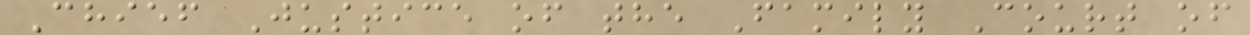Chief Justice of the Family Court of
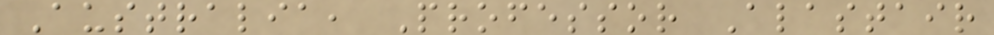Australia, Professor Alastair
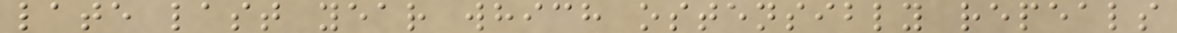late last year which ostensibly repeals
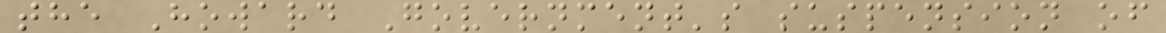the Howard Government's suspension of
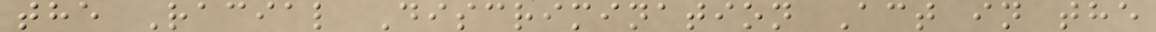the Racial Discrimination Act in the
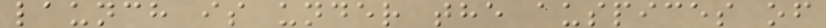launch is under the auspices of
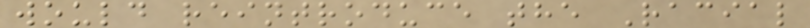would reintroduce the Racial
